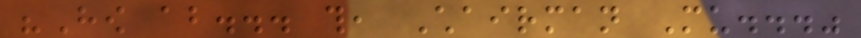"How about... this, Chairman Mu..."
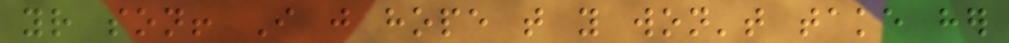your son! I just hope that you won't take her
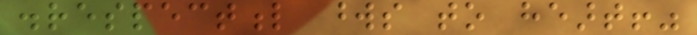disrespectful words to heart!"
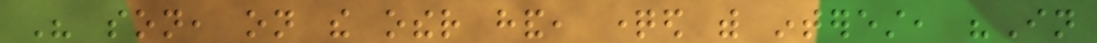His son, on the other hand, questioned with interest, "In
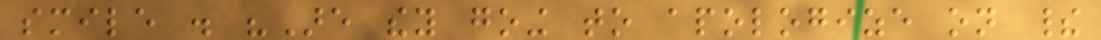smile . "Are they going to apologize on their
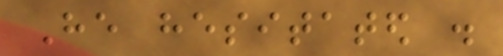He hesitated .
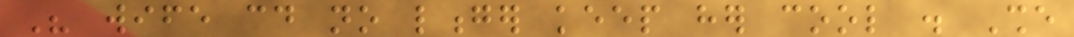His wife could no longer keep her cool . She
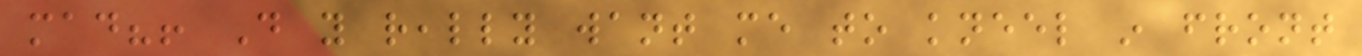mad?! Do you really want me to kneel in front
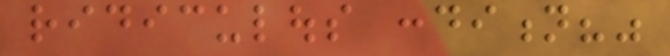ridiculous condition?"
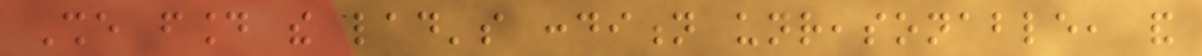She found the lad's condition unreasonable, and
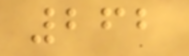262
